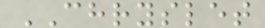CHRYSLET
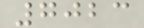7023
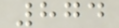874
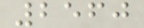2560
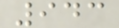943
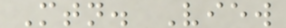Mtn. View
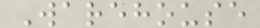Warehouse
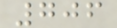706
